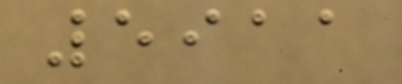5911
